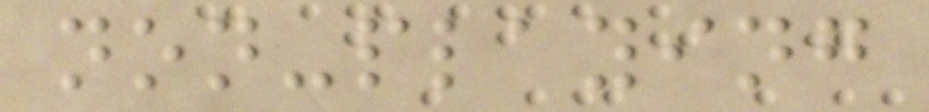non-playing
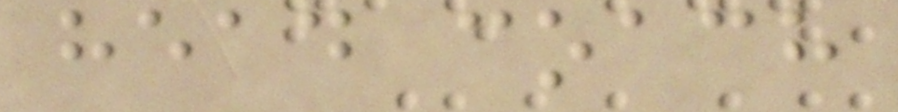head coach
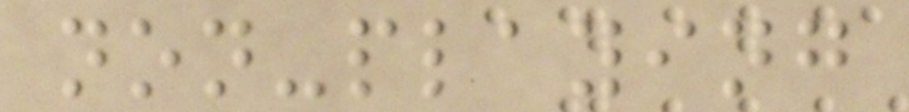non-playing
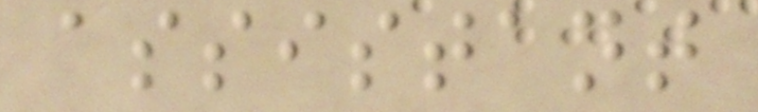assistant
